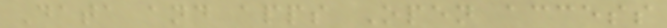Data and apps Open access
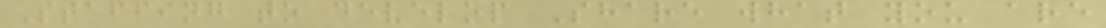Staffing to develop Share what you are
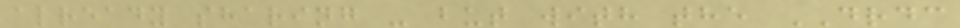already sharing - but with the DRDC
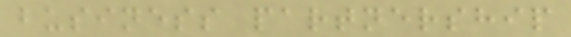business partnership
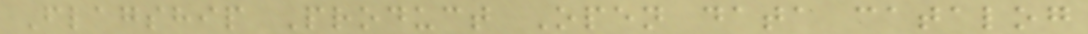Flagship Product Open data catalog
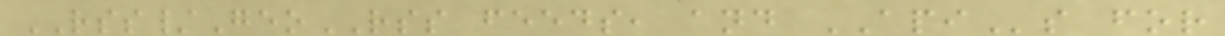RSS/GeoRSS feeds, and APIs for
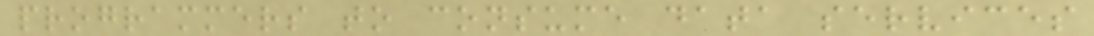programmers to consume data services
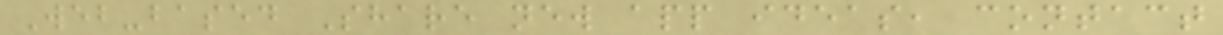Web-based Share new app ideas, contact
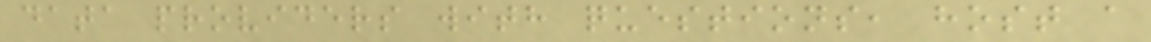data providers with questions, host a
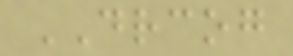DRCOG
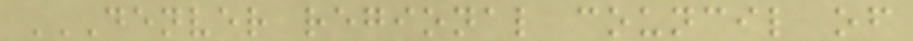DENVER REGIONAL COUNCIL OF
